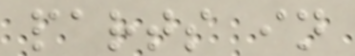parts in
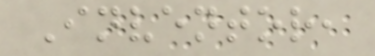Inventor,
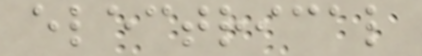electrical
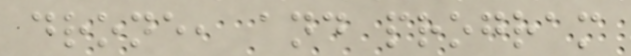drone, and program
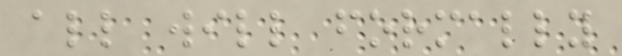all will formally
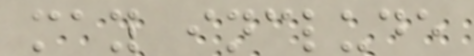may include
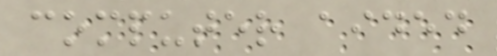computer aided
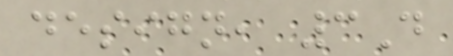design, 3D
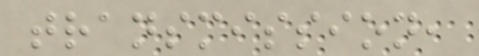transmission,
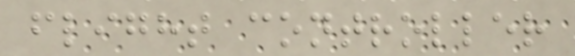flight controller
